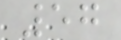57
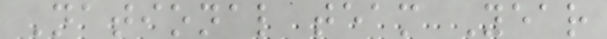National team Year
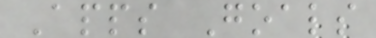Apps Goals
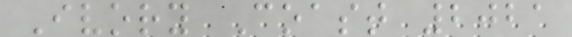Ivory Coast 2021
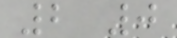2 0
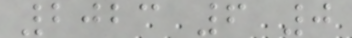2023 6 0
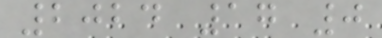2024 17 0
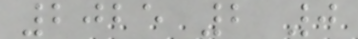2025 2 0
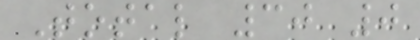Total 30 0
